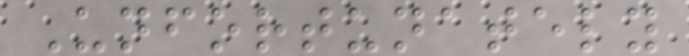Unfortunately
